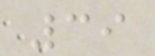39
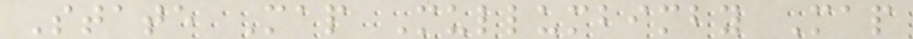State Map Mullumbimby Map
